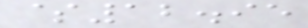$12.95
